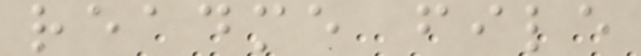readme file
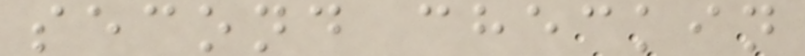second checkin
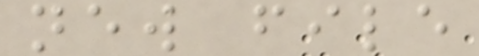new file
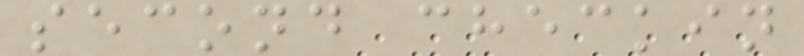second checkin
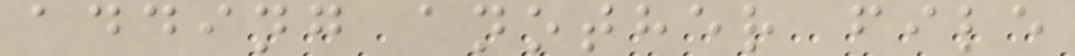adding another file
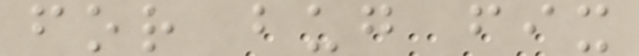for bug fix
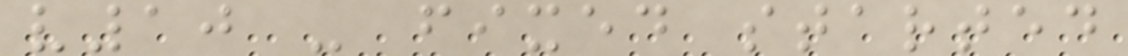v10 - fixed started
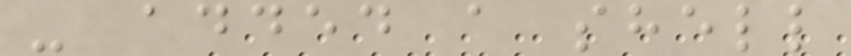- added a shell
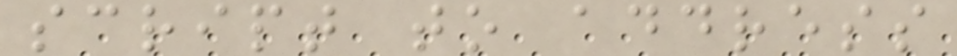script to address
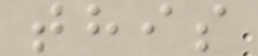this
